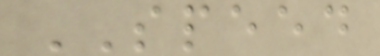SPEED
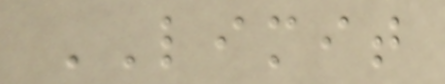LIMIT
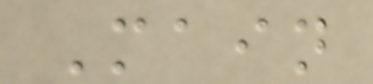Main
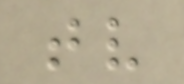tv
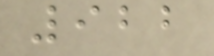922
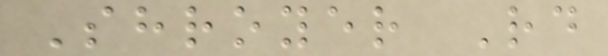Shroyer Rd
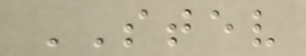STEV
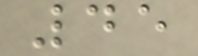45
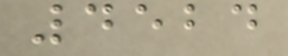4524
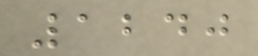1240
